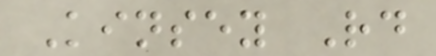Kinsey Rd
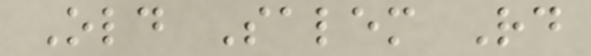Old Salem Rd
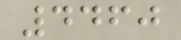4460
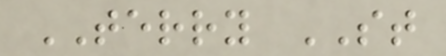TERRY ST
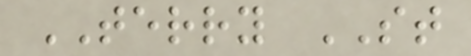TERRY ST
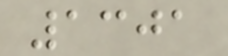1301
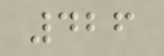426
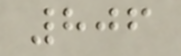806
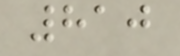810
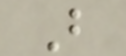B
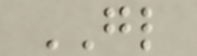GL
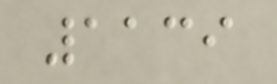1139
